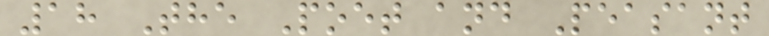18 The Poet and Peasant
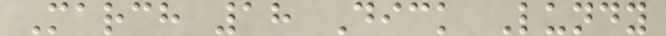March 18 Dick Lundy
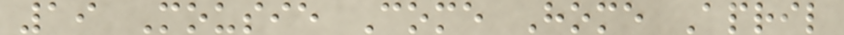19 Mousie Come Home April
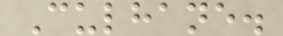Culhane.
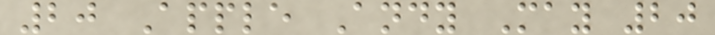20 Apple Andy May 20
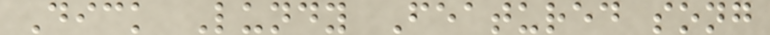Dick Lundy Featured song
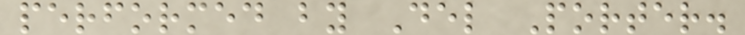performed by Del Porter.
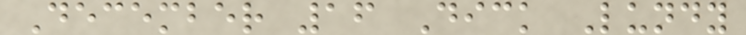December 16 Dick Lundy
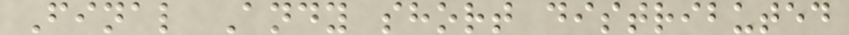Final Andy short distributed
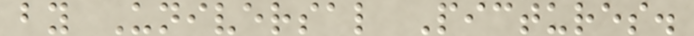by Universal Pictures.
